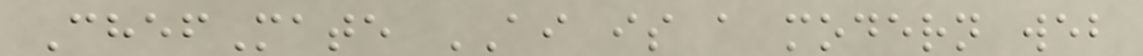ChefMate AI is a modern web
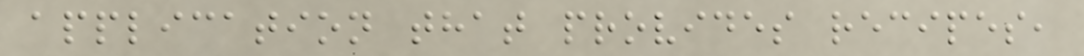application that provides recipes,
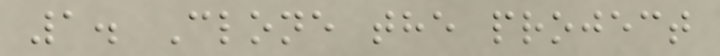1. Clone the project
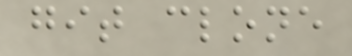git clone
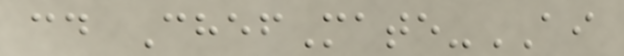cd ChefMate-AI
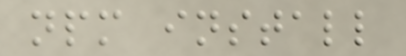npm install
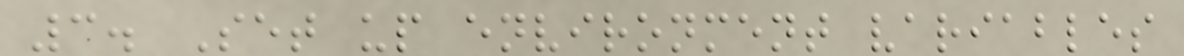3. Set up environment variables
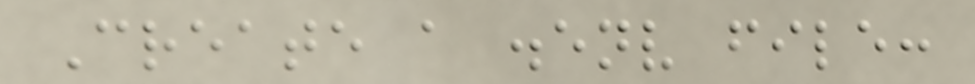Create a .env file:
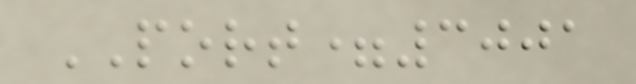PORT=3001
